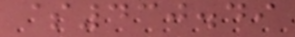$430.49
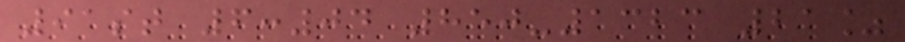91st 6:04 850-1323 21%
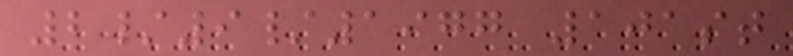2/9/1977 101st
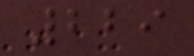229
